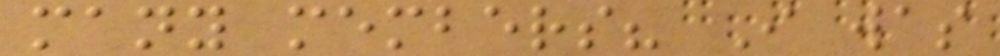many members? I was
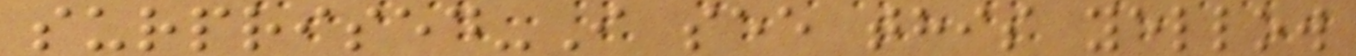surprised-I see this yellow
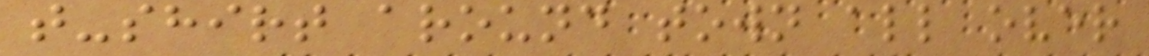t-shirt around town all over
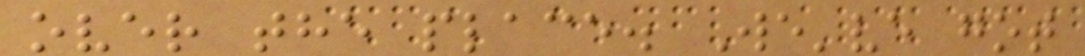over the place. We've got
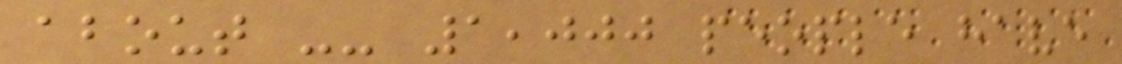about -- 1,000 people have
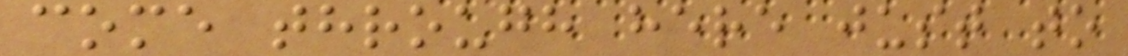come through here just to
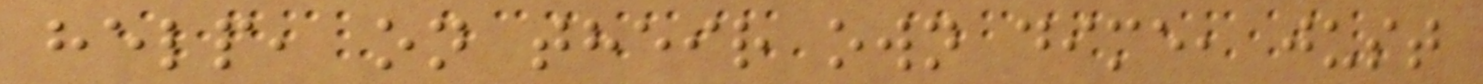help, on their own dime, just
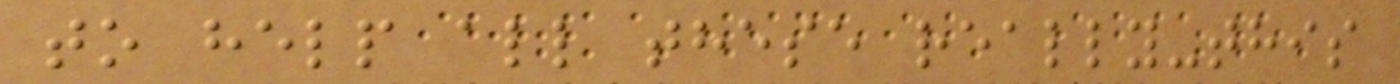to help all these really-this
